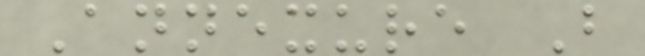Annexure B
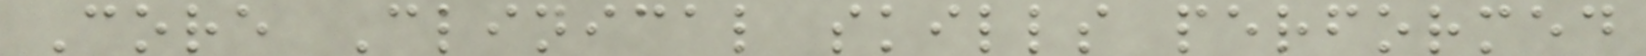Core Clinical skills performed
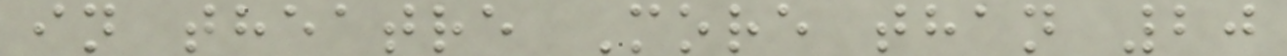in theatre More than 20
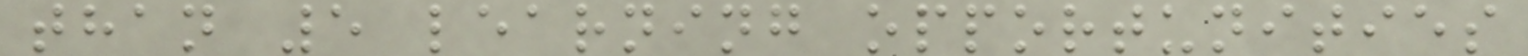than 5 learning opportunities
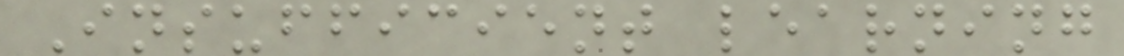Insufficient learning
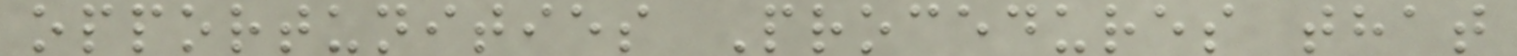opportunities Procedures that
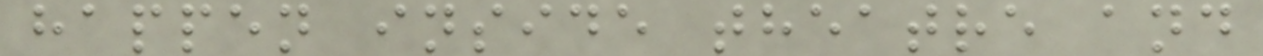happen inside theatre and
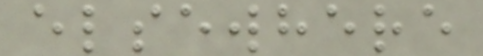elsewhere
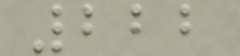222
